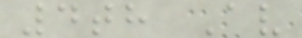4th Av
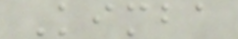Kimba
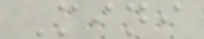Mini
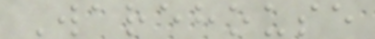Warehouse
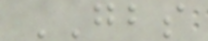GBS
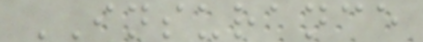INSURANCE
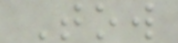Tow
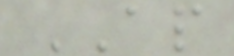AP
